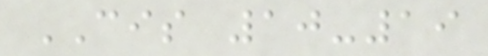CIS 10-19
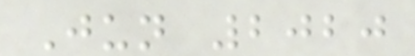Jun 2020
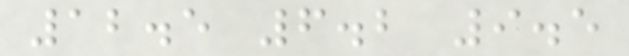12.5 6.2 9.5
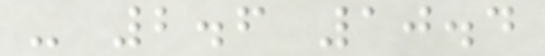- 2.6 10.4
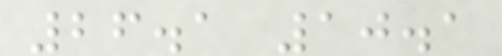26.1 10.1
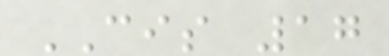CIS 17
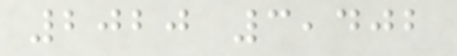2020 3,402
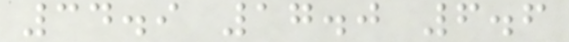34.9 17.0 6.6
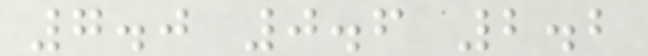7.0 0.6 2.2
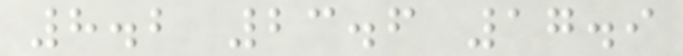8.2 23.6 17.9
